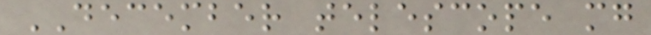DECEMBER telescope mg
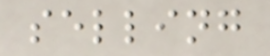selling
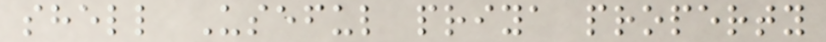shell Useful priya property
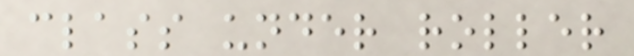class under roller
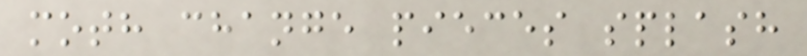moth change pieces splash
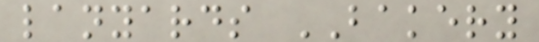lanyards BAKERY
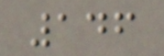146
